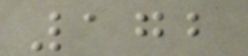172
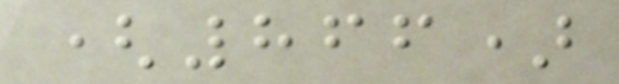(866)
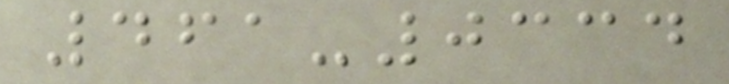461-0334
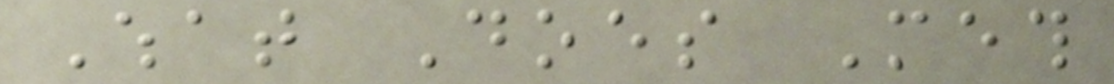What Does Meth
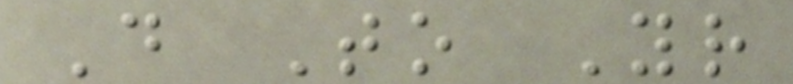Do To Your
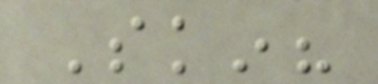Skin?
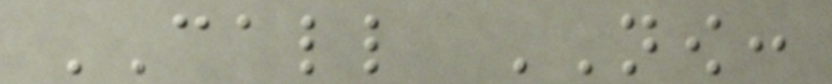CALL NOW:
